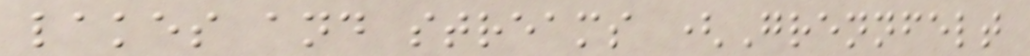lakes and streams (Grennfelt
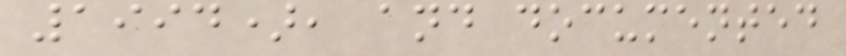1994), and documented
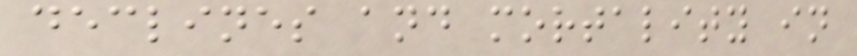declines and mortality in
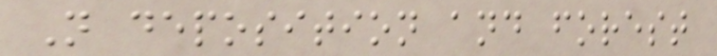N deposition and forest
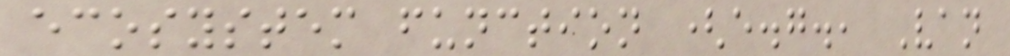ecosystem function (e.g., Van
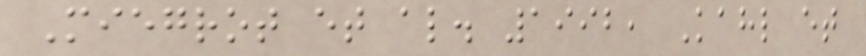Miegrot et al. 1992, Kahl et
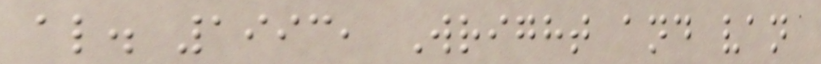al. 1993, Wright and van
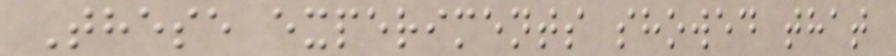These experiments showed that
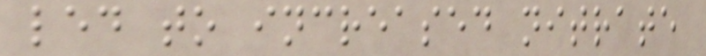led to increased nitrate
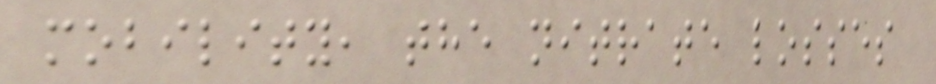mobility, the nitrate losses
